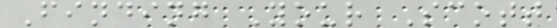Finding Your Scott
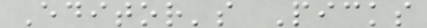Editor's Picks
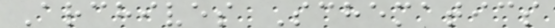Archives Schematics
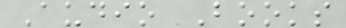Audio Books
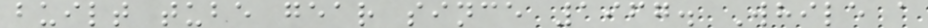built tube gear since 1967. While a
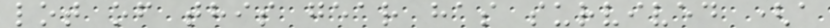lot of this gear has survived (a
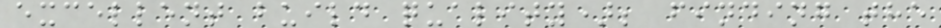excellent build quality); finding the
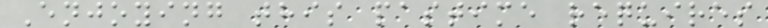Enjoying this pastime requires
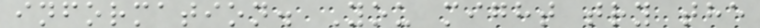information. You might try the
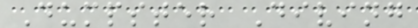Dumpster Diving
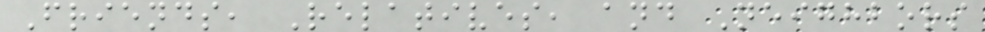Friends, Relatives, and Neighbors
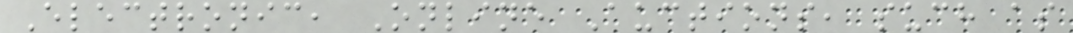Electronic, Online Auctions, such as
